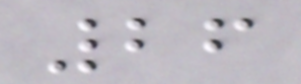26
